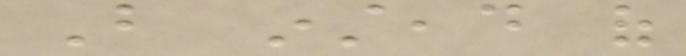But instead of
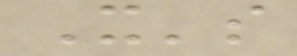It's
